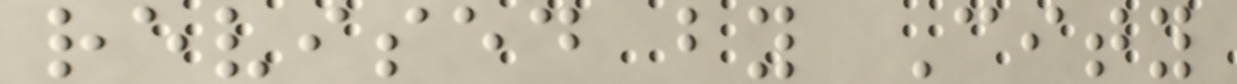revised by City
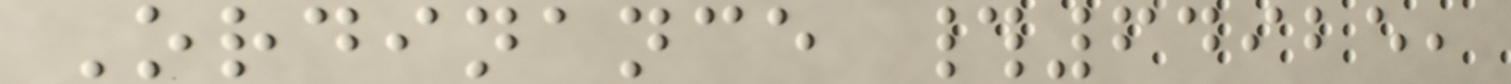Ordinance #64925,
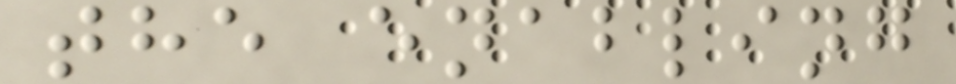the enabling
